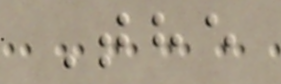The
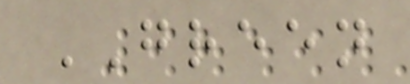GREEN
